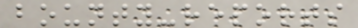bounty-reports
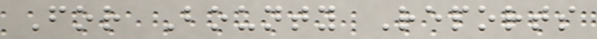For Bounty Reports
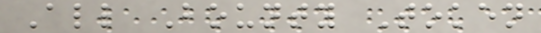All Bounty Token
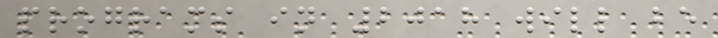programs in 2018 will be
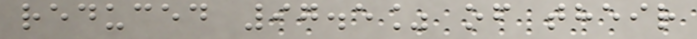reduced 97.5% of their
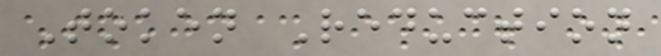Token Reduction
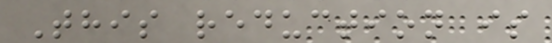This reduction is
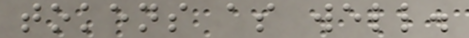tokens as well.
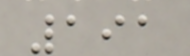191
